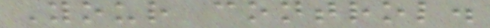Your control.
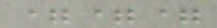===
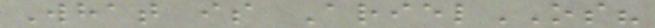What is ArielOS?
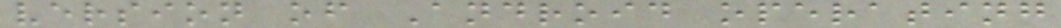version of Android operating
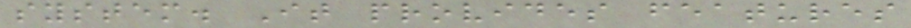system. It provides features
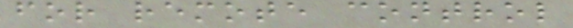for remote control
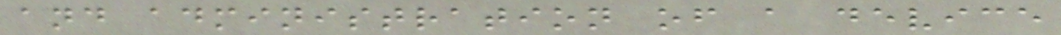and administration of a device
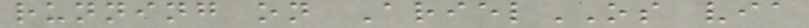running on ArielOS via
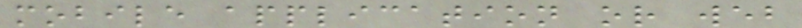mobile application or web
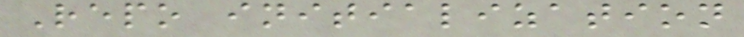Repo initialization
